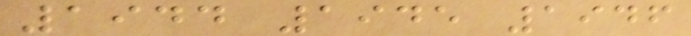1944 1945 1946
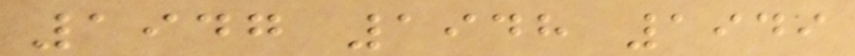1947 1948 1949
